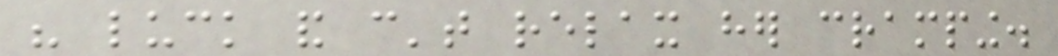his luck and can't relax her cramping.
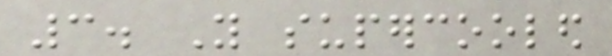3. You supercooled
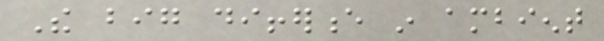The big difference in ambient
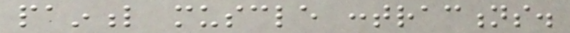painful muscle contractions.
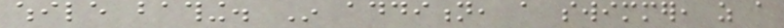while bathing. In addition, a swimmer, as a
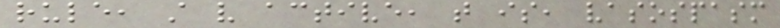rule, still very active, that is, vasospasm
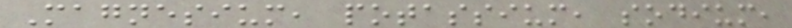Magnesium, potassium, sodium,
